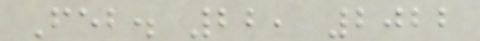Feb. 22, 2022
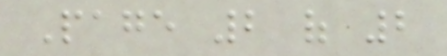Page 2 of 2
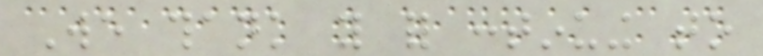We thank you for continuing to
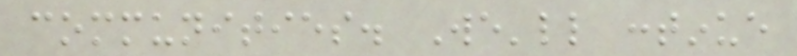communities. We'll continue
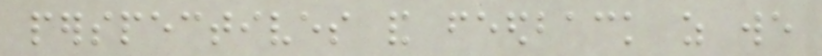perspectives and feedback as we
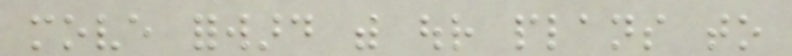move forward with our plans to
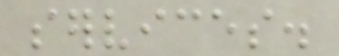services.
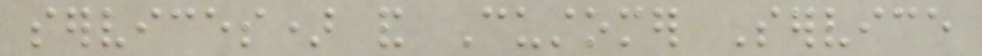services) and Customer Service
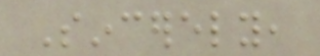Sincerely,
